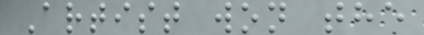Artist won the
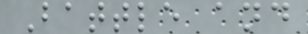Battle and
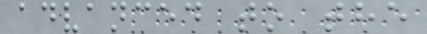advanced to the
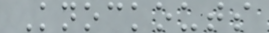Knockouts
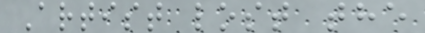Artist lost the
